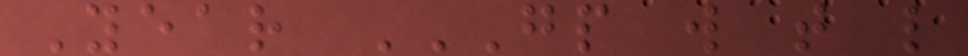Year GP W T L
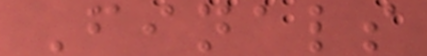Finals
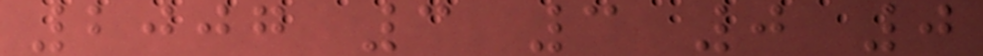2007 3 3 0 0
